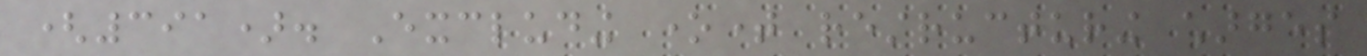(391). Excluding onetime restructuring charges
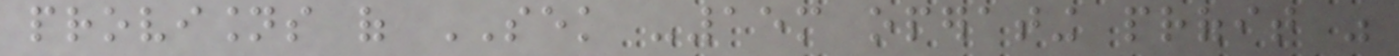provisions of SEK -15m operating profit was
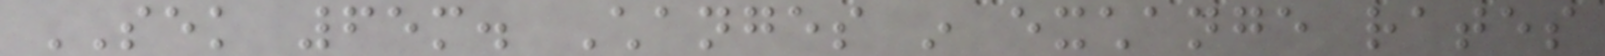SEK 65m. Changes in exchange rates
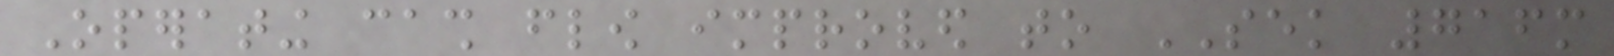Operating cash flow improved to SEK 716m
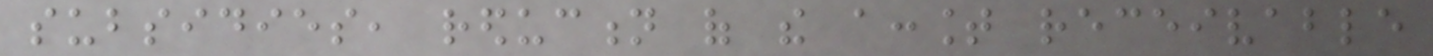subsidies, reduction of the account receivable
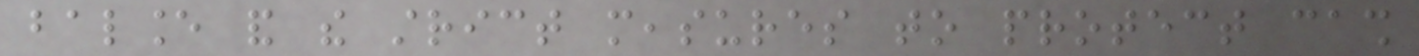balance and the strict measures to protect cash
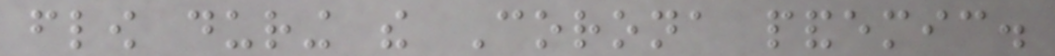flow during the Corona pandemic.
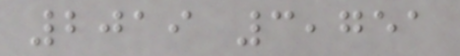2019 3,751
